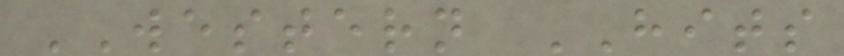WESTERN HITS
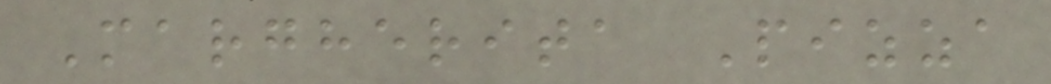Margherita Pizza
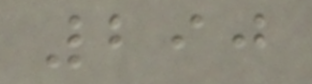290
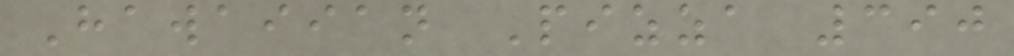Hawaiian Pizza 390
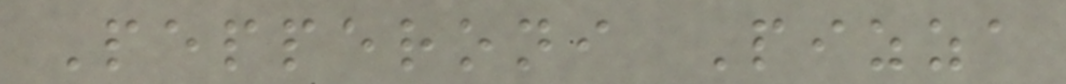Pepperoni Pizza
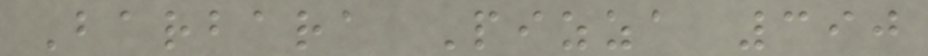Barbara Pizza 390
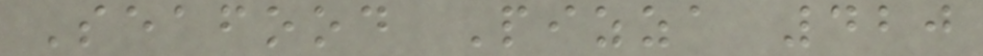Seafood Pizza 420
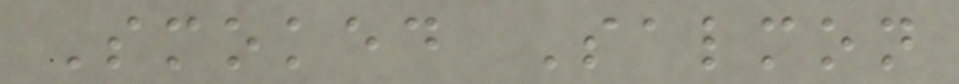Smoked Salmon
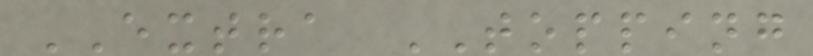EXTRA TOPPING
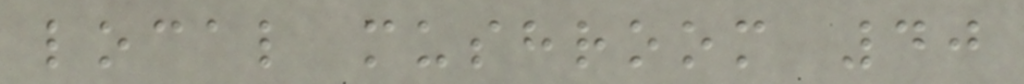local mushroom 40
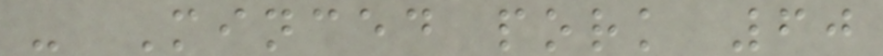- Minced pork 60
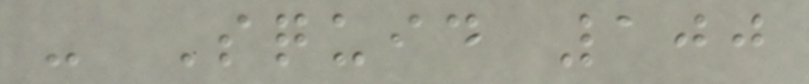- Squid 100
